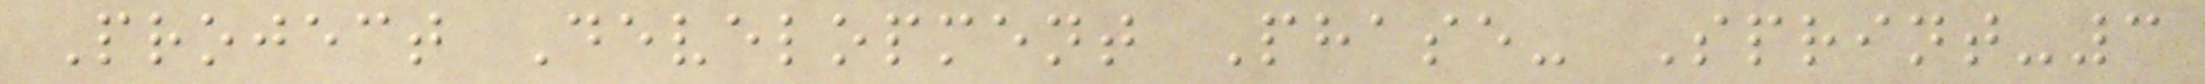Project Development Phase- Sprint-3
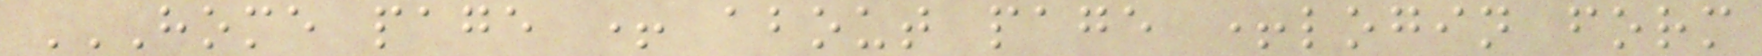HOME PAGE + ABOUT PAGE +LOGIN FORM
